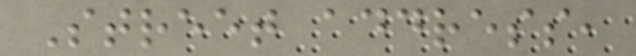Street address,
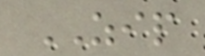ZIP
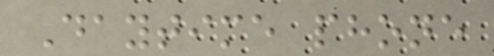Daytime phone
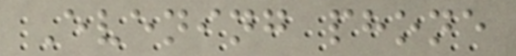Evening phone
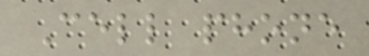Cell phone
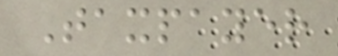Taxpayer
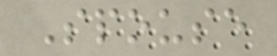Spouse
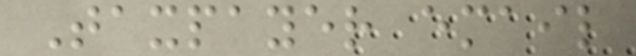Taxpayer email
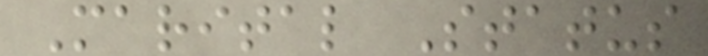Marital Status
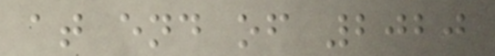at end of 2020
